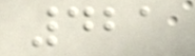421
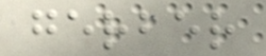gerber
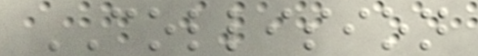COLLISION
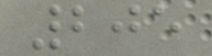205
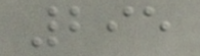295
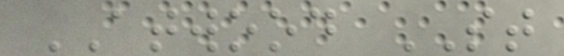ATWOOD ST
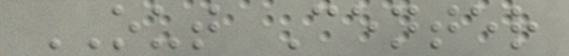OUT Center
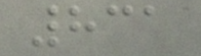831
